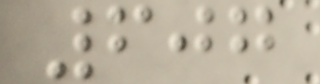607
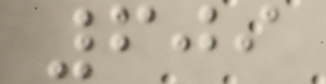609
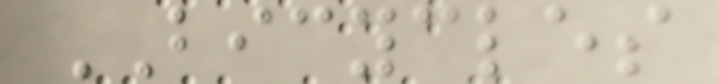BICYCLES
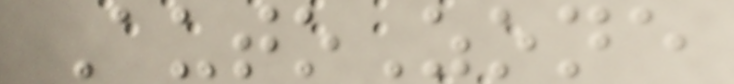AutoZone
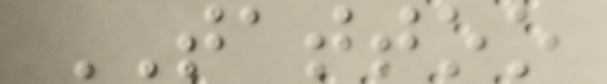TATTOO
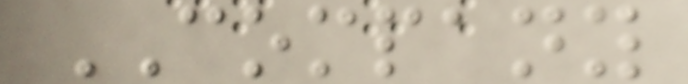COMPANY
